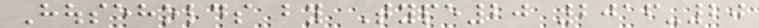Households by Type20 2016-20
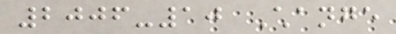2006-10 Change
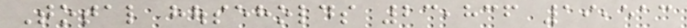Total households 23,836 19,513
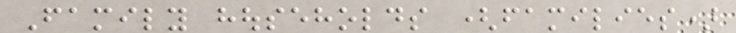Family households (families)
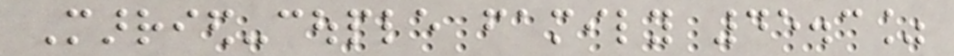Married-couple family 45.3%
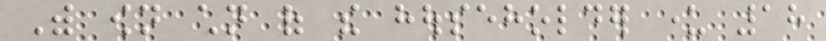With own children of the householder under 18
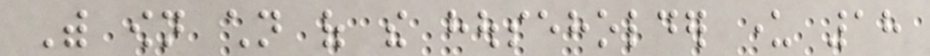With own children of the householder under 18
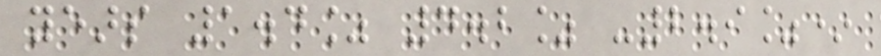years 1.4% 4.2% -2.9%*
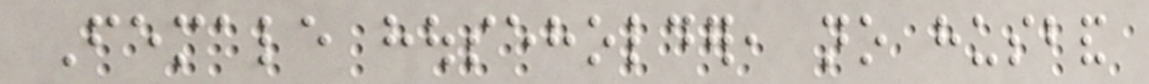Female householder, no husband
